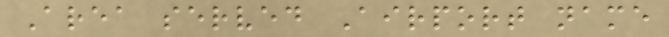Area served Airport name
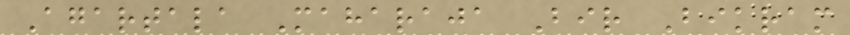Agartala Maharaja Bir Bikram
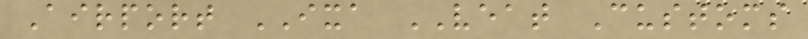Airport IXA VEAT Customs
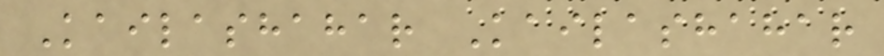Kailashahar Kailashahar
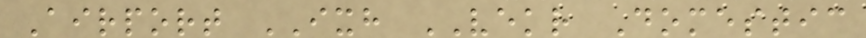Airport IXH VEKR Domestic
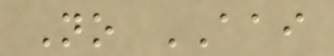No AAI
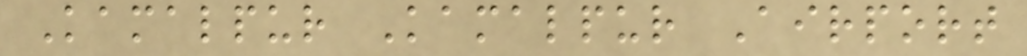Kamalpur Kamalpur Airport
